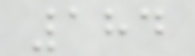184
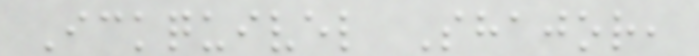Ickquivel Shajor,
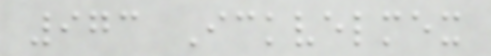973 Ickvelmex
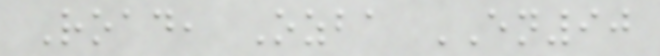Road, Ozba EN90
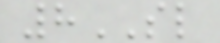8SL
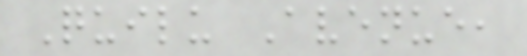Quilu Avenue,
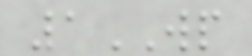1WP
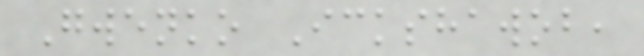Gwenko Ickshawob,
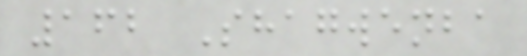162 Shagwenba
